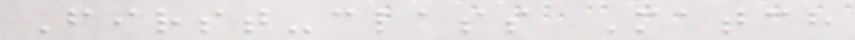First-class Match
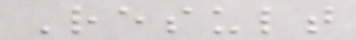Result
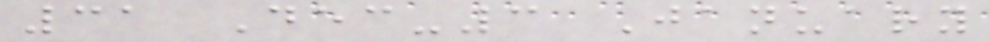31 Dec-3 January
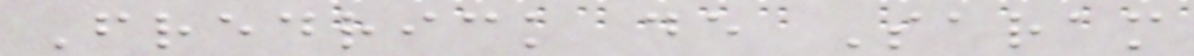Fredrick de Saram
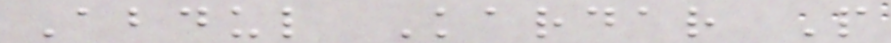Abdul Kardar P
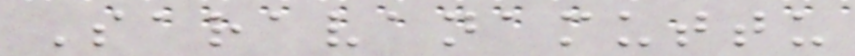Saravanamuttu
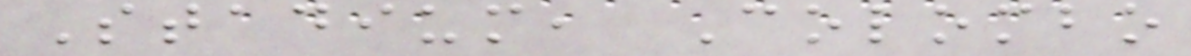Stadium, Colombo
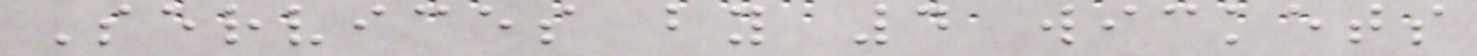Services by 4 wickets
